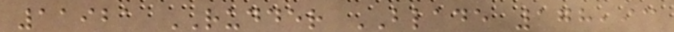11921 RUDDER BLADE 178,93
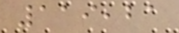119,21
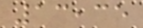13,35
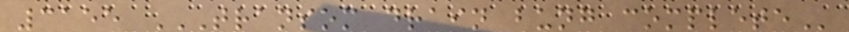3155 TRANSOM DRAIN BUNG COMPLETE
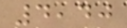4,40
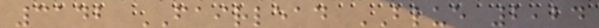3142 FAIRLEAD BLUE 2,24
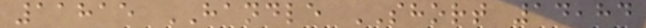11815 HANDLE SHORT 14,84
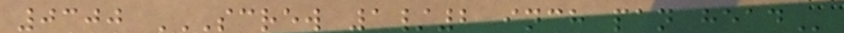0300 SCREW 1/2 INCH PAN HEAD
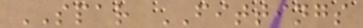SPAR FITTINGS
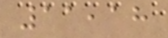11,18
